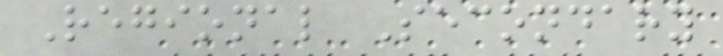Regional Secondary
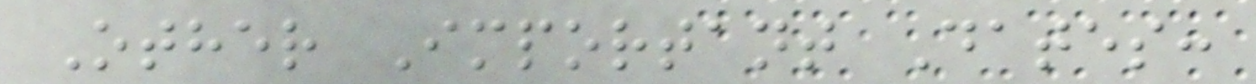Other Important Dates:
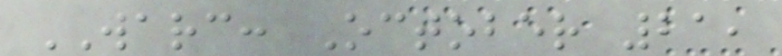WARC: October 21,
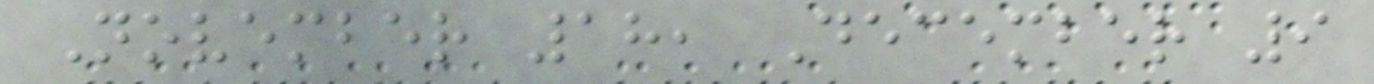November 18, December 9
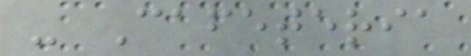- Cafeteria
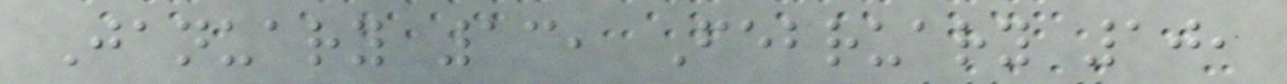January 13, February 10,
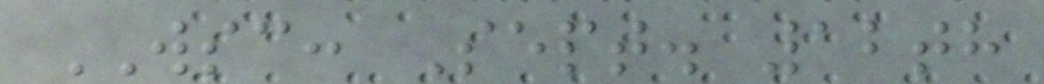WSC: Sept. 12th
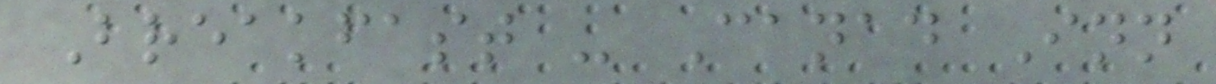Breakfast - Canad Inn
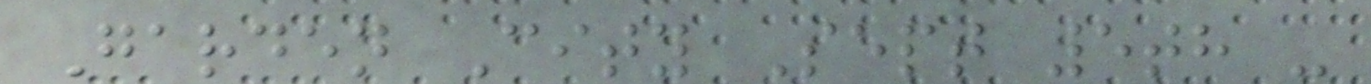Garden City Sept 5th -
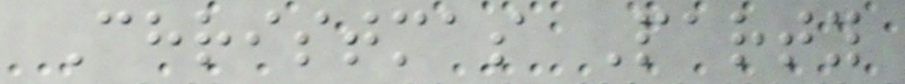Christmas Party
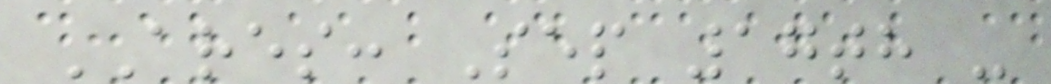ARES: Sep 17th -
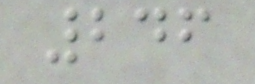246
